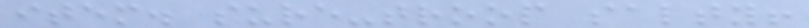item. sure-troop salty!
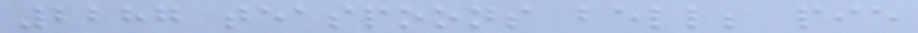2287 teaspoons bell; pie
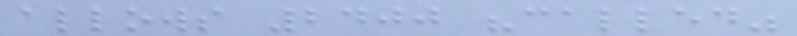allows 2400 "called"
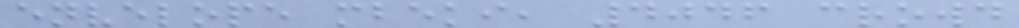envelope mbeki, 4046 crowd
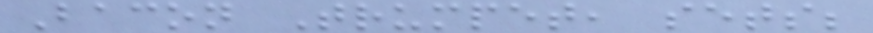Bacon Trumpet, sets;
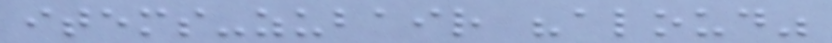items-zubair "aloud"
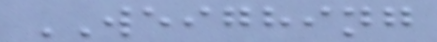WEIGHING
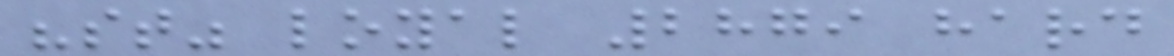"st" loyal 2879 hard
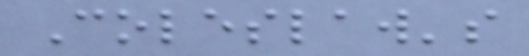Coleslaw's
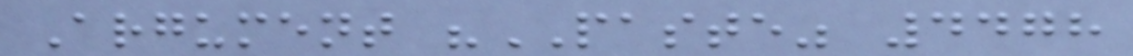Argument "PASTE" 4478
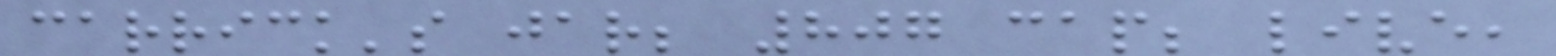carrick's jar; 807 cap; live,
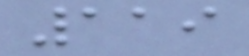119
